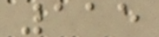115
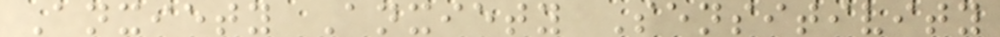Anxiety Anxiety Sensitivity
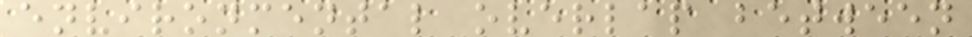environmental overlap between
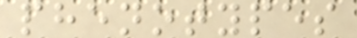phenotypes
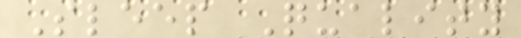Sleep Quality
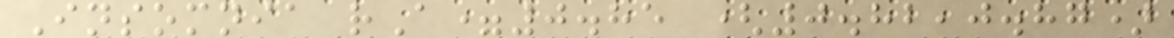Insomnia rA=0.85 (0.82,0.87)
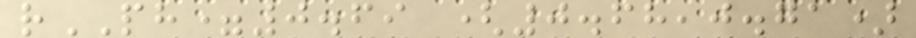rPH=0.69 (0.68,0.71)
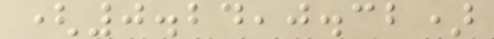(0.24,0.32)
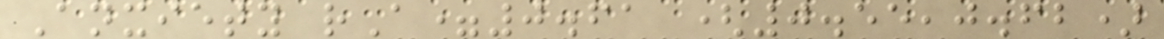Anxiety rA=0.61 (0.55,0.62)
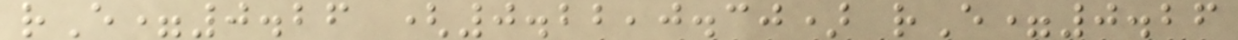rE=0.26 (0.22,0.30) rE=0.26
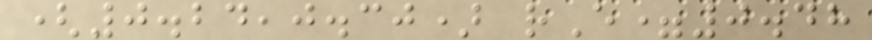(0.24,0.30) rE=0.48
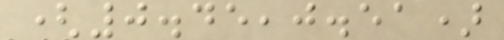(0.45,0.51)
